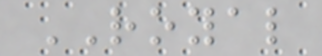ROYAL
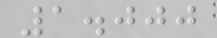1.000
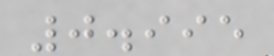0.995
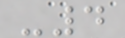-4
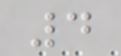4
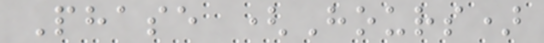Phase (Hours)
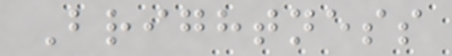Brightness
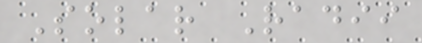Solar Radii
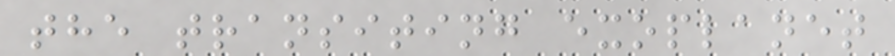the transiting exoplanet
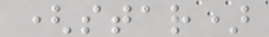(star)
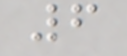6
